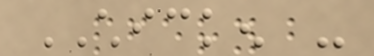CHICKEN -
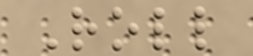Roll
